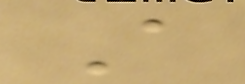A
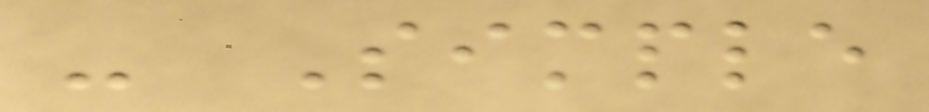- Simple
